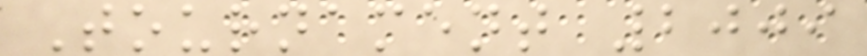Tournament 2009
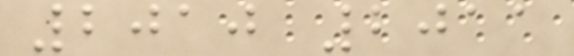2010 2011
